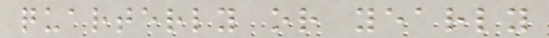quarterly or yearly
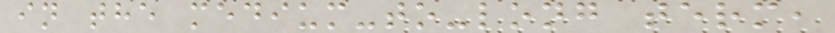in the medium-to-long term,
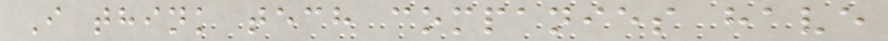I think tech companies have
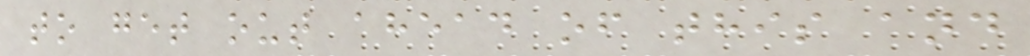to get out ahead of this and
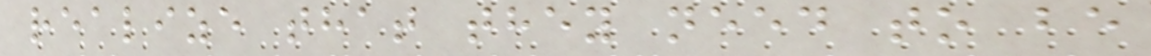realize that they need to be
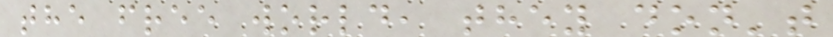the free world, they don't
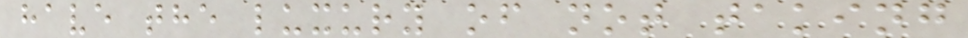have the luxury of not taking
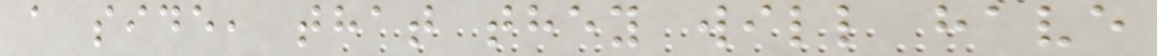a side, that they will have
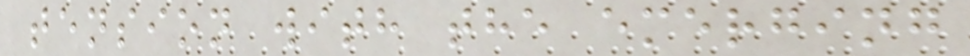tension with the emerging
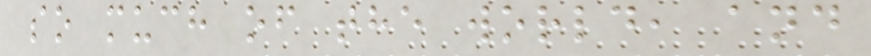so much of the world, and
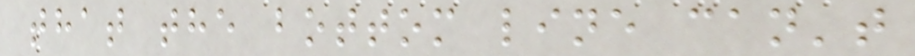that the bottom line can't
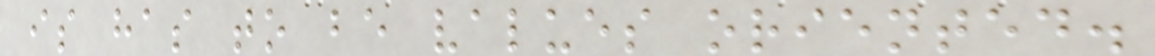is has to be values oriented.
